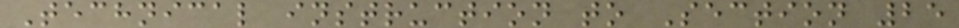Technical instruction to Section 25
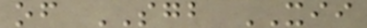of SGB XII
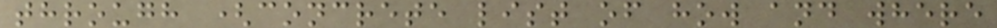through (concrete list of how and where
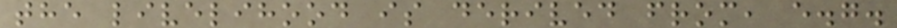the livelihood is derived from, e.g.
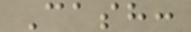Cash:
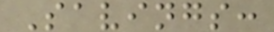Savings:
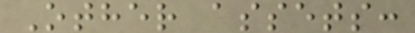Other assets:
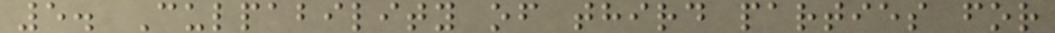5. Culpability of third parties for
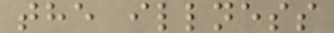the illness
